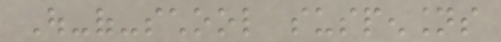Out-of-school suspensions
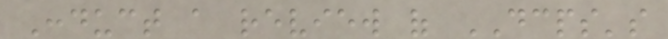Conduct a review of DCPS's
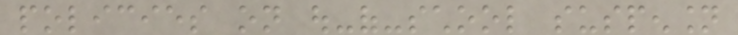policies on out-of-school suspension
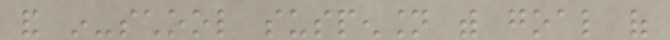and in-school suspension with goal of
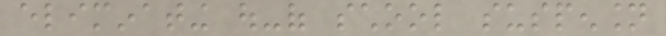eliminating out-of school suspension
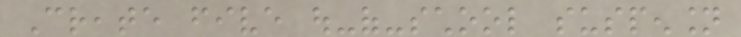Create five out-of-school suspension
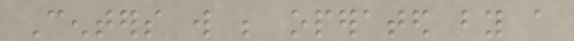Centers will be operated by a
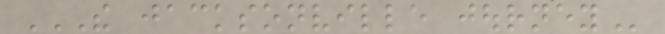THE JACKSONVILLE JOURNEY
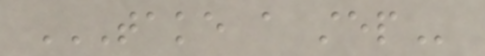TAKE A STEP
